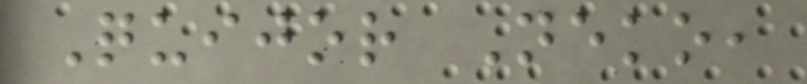Quijor Neko,
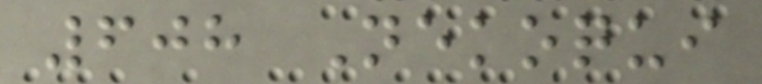608 Nekoqui
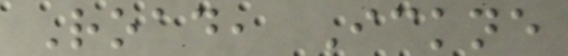Road, Ickne
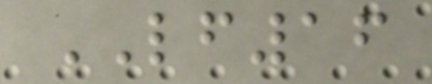LF16
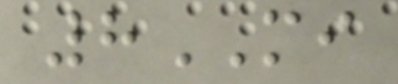8MI
